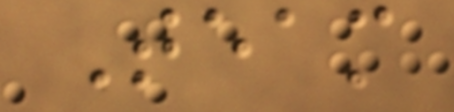Team
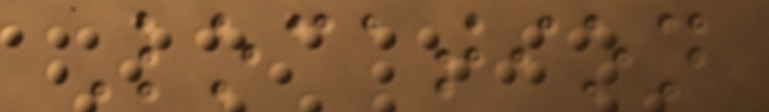Location
